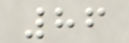86
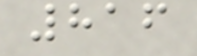816
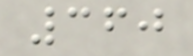360
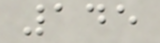145
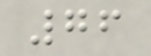76
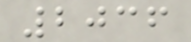2036
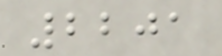2201
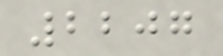2207
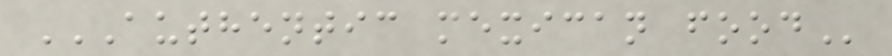AUTHENTIC MEXICAN FOOD
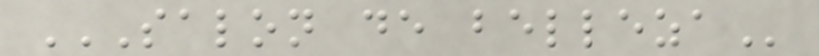SALON DE BELLEZA
